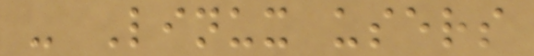- Linux users
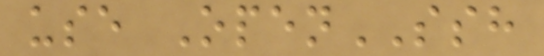use OpenSSH
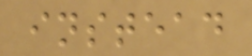instead
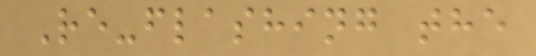Re-flashing the
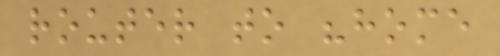router to "home
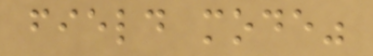field mode"
